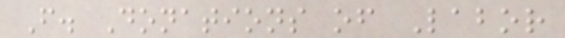F. Donations of Labor
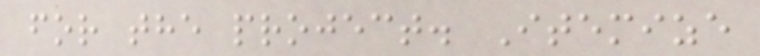for the project. Itemize
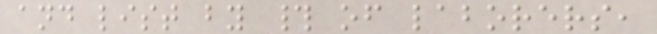and list by # of laborers,
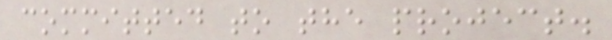committed to the project.
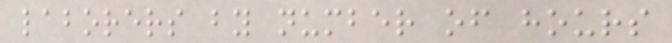laborers by number of hours
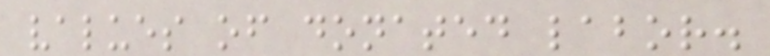values of donated labor.
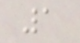1
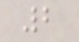2
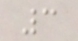3
